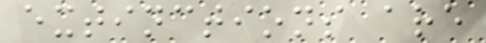extinctions are
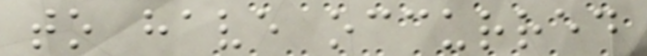to have occurred
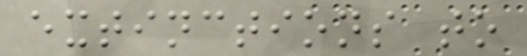extinctions to
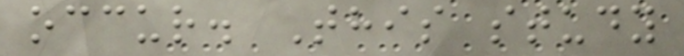occur. This study
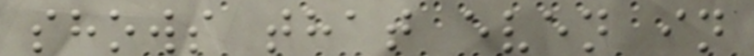shows that even in
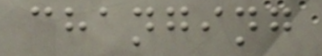changing
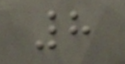8
